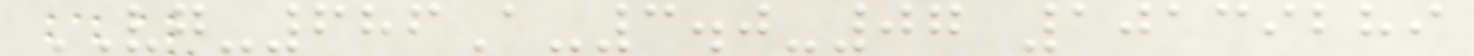VG-686A-3.0-07 10139289
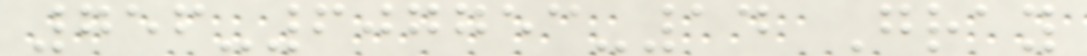756-607753-14 Gray
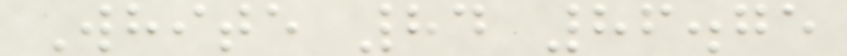White 84 86.75
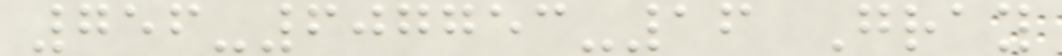756-607753-16 Gray
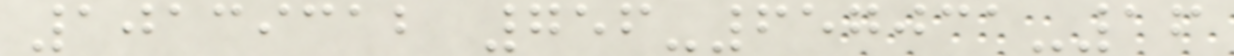10139312 756-657031-16
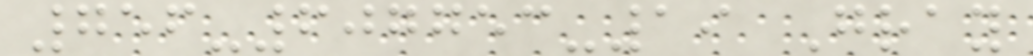756-607753-19 Gray
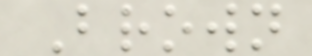Brown
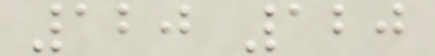120 120
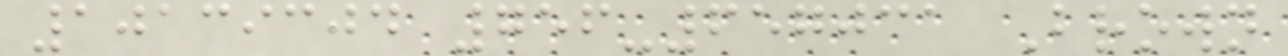10139304 756-657031 Brown
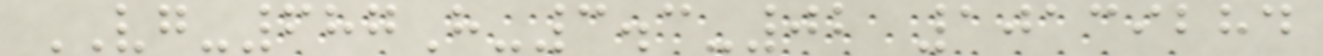VG-687H-3.3-02 10139284
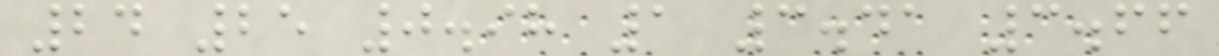24 25 0.98 1 3.41 3.66
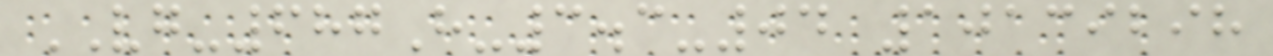VG-687H-3.3-04 10139298
